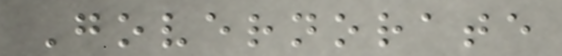Governorate
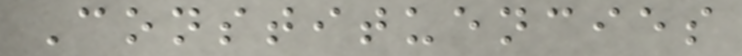Constituencies
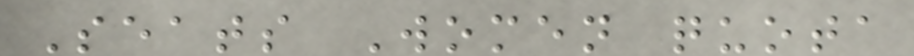Seats Women quota
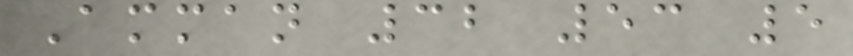Amman 32 53 5
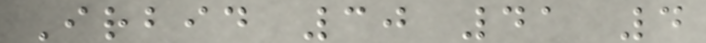Irbid 30 41 4
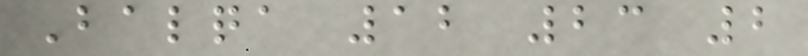Balqa 12 23 2
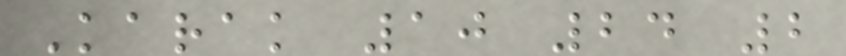Karak 10 24 2
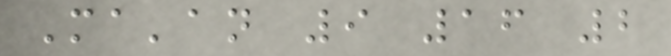Ma'an 9 16 2
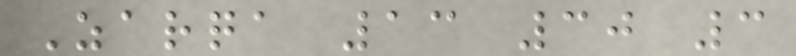Zarqa 13 30 3
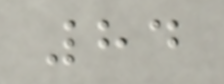84
